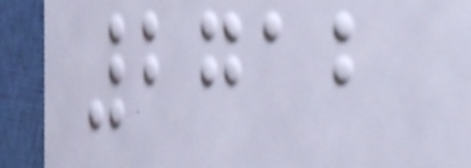2712
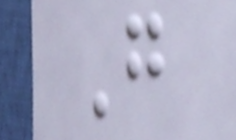G
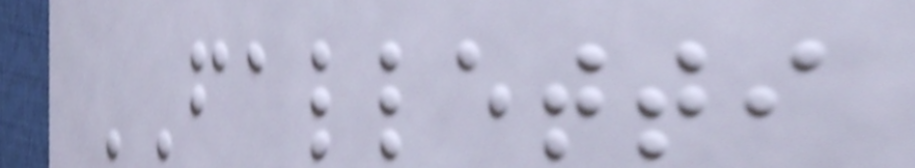FALLETTI
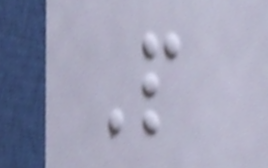P
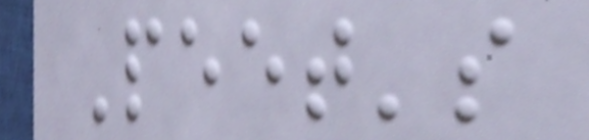Peet's
